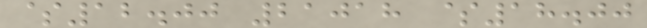$12.00 21018 $18.00
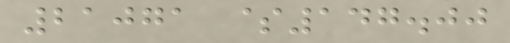21071 $147.00
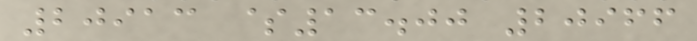20913 $13.00 20966
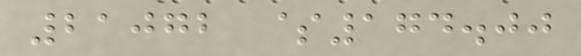21072 $174.00
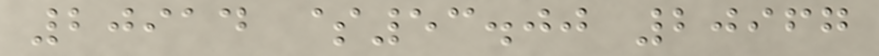20914 $53.00 20967
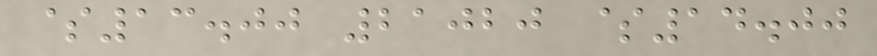$13.00 21020 $14.00
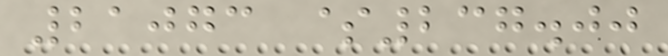21073 $237.00
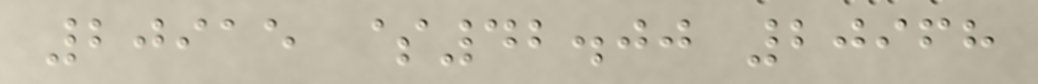20915 $42.00 20968
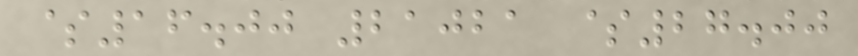$16.00 21021 $27.00
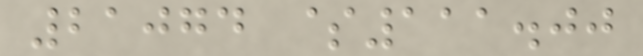21074 $111.00
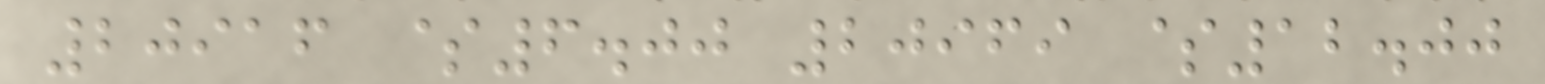20916 $6.00 20969 $12.00
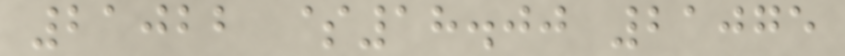21022 $18.00 21075
